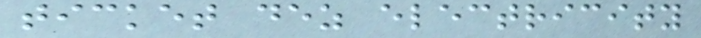ticket dez electricity
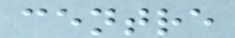centre
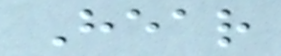Hear
